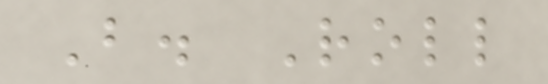B. Roll
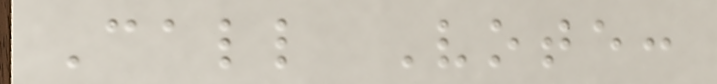Call Vote:
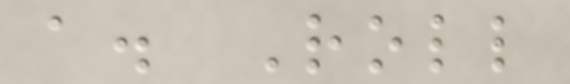a. Roll
